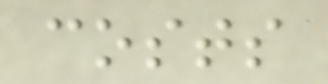costs
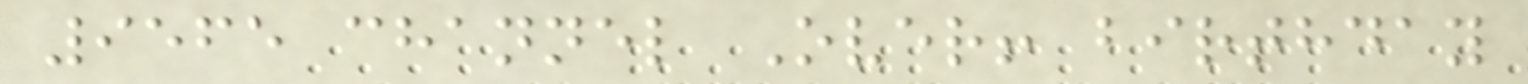9565 channel Over! birthday
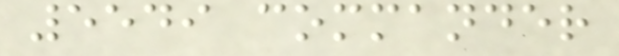5549 commander
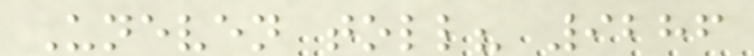Uneven toll? 9286
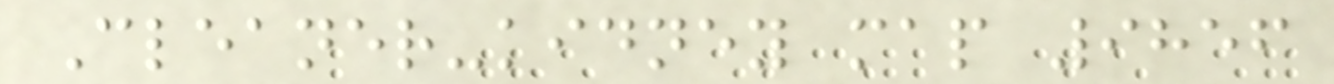Cleaner-kidney map 9856
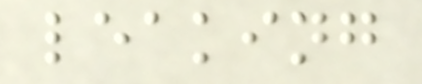leaking
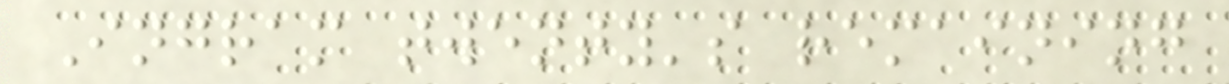Ingram twenty's remaining
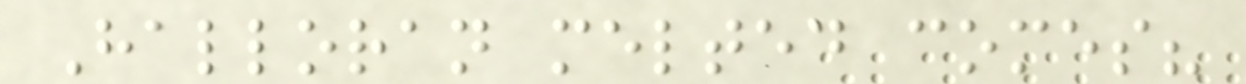Halloran melted comes?
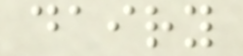dairy
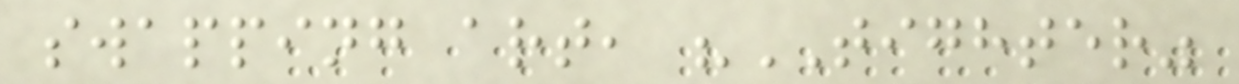swapping art, "TIGHTER"
